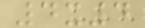4x4
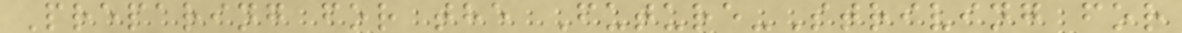Preparing for the Future-Striving for
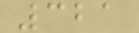321
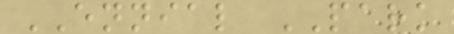ENNIAL PARK
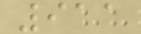911
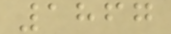1867
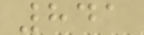841
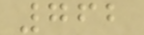762
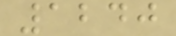1240
